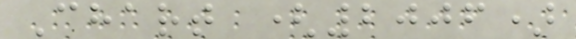Chart (2006)
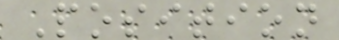Position
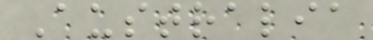Australia
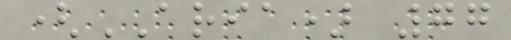(ARIA) 77
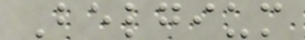Belgium
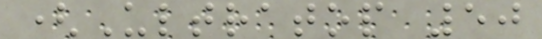(Ultratop 50
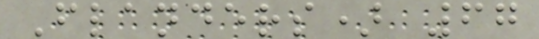Flanders) 67
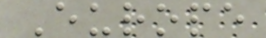Europe
